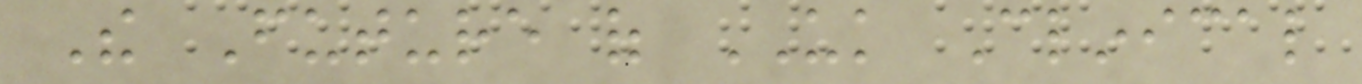The Future of UK Clinical
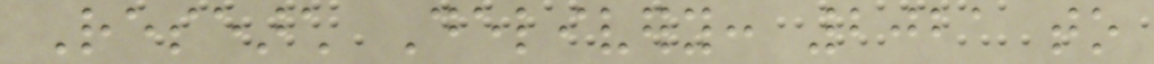Research Delivery: 2021 to
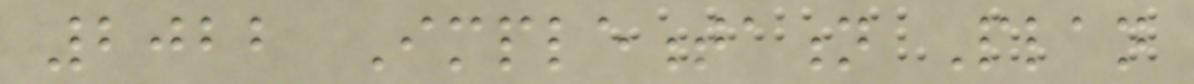2022 Implementation Plan
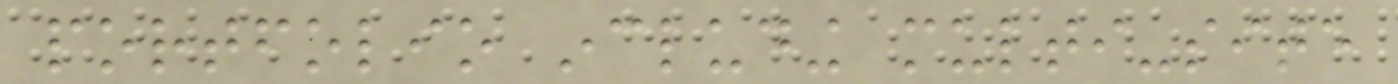portfolio including multi-site
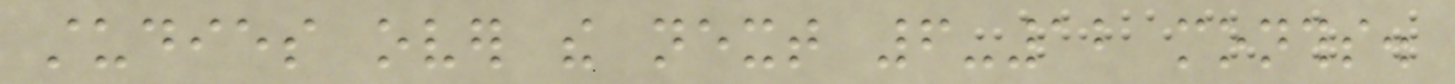studies over the next 6-12 months.
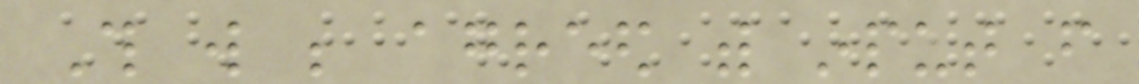This will be agreed with input from
